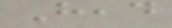Head
